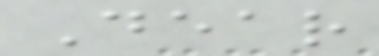Dear
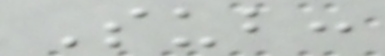Sub:
